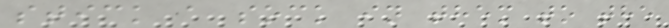stick a sock in them to the
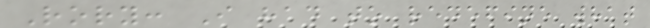Rory: I had to redefine what
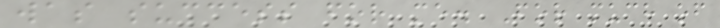was success for me. For much of
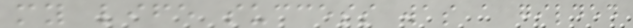my life success was a gilded
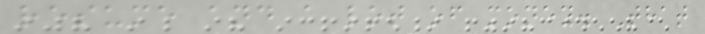resume and a lot of money. That
